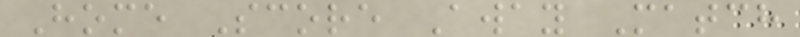Home Score Away Match
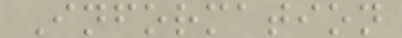Information
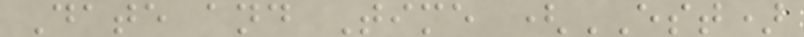Date and Time (EST)
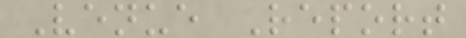Venue Report
